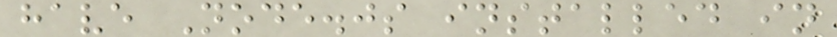have Node.js installed in
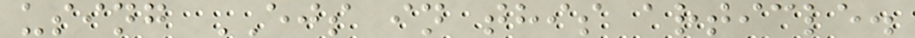using EJS in this article.
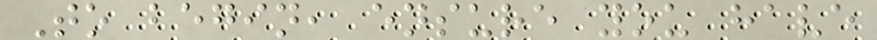To begin, ensure you have
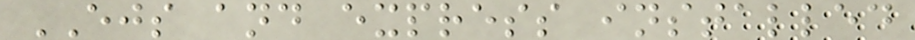EJS and express installed
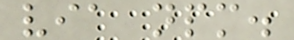via npm.
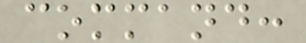command:
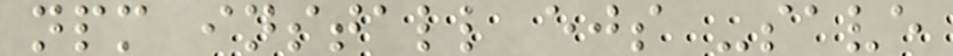npm install ejs -save
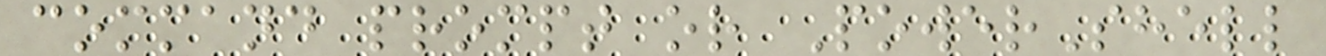command prompt or PowerShell
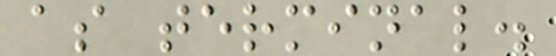as terminal.
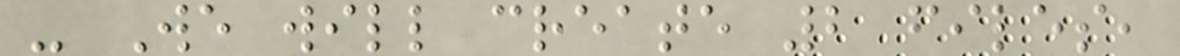- We will create 2 files,
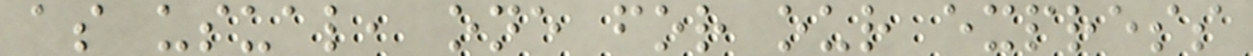as usual, one for our express
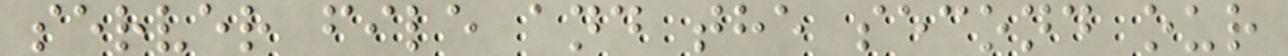server file and the second our
